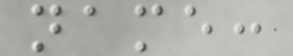name:
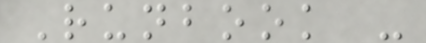Runbook -
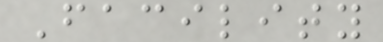Facility
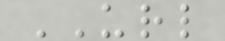URL
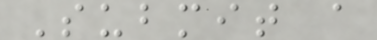Submit a
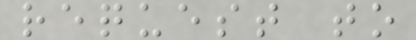request to
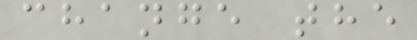change the
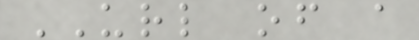URL of a
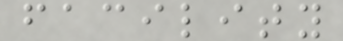facility
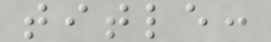title:
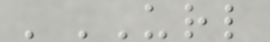'URL
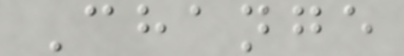Change
